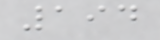194
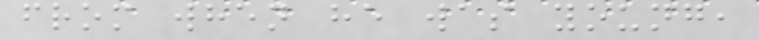from when he was young,
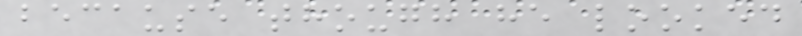because though he looked
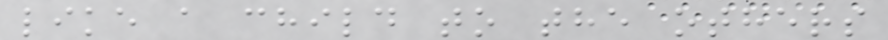like a child to the others
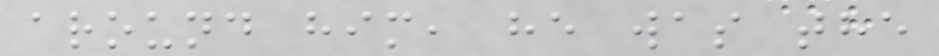around him, he was the
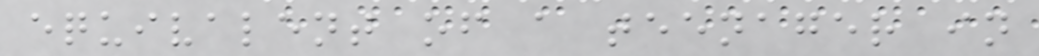equivalent of a teenager in
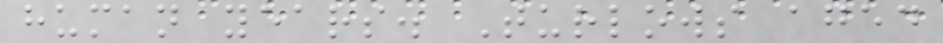human years. Turlows aged
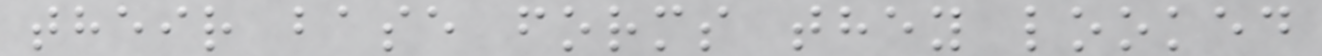their base forms they looked
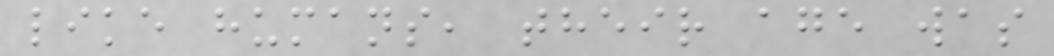like humans, their age was
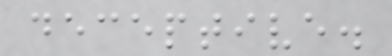deceptive.
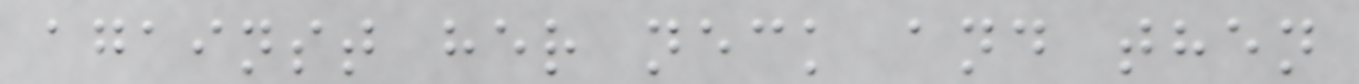against her neck and then
